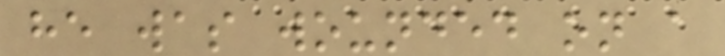he was wounded on a
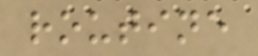routine
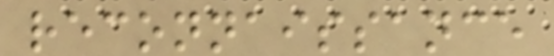reconnaissance
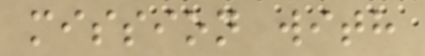mission with
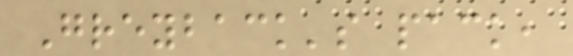Greyback's pack,
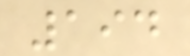194
